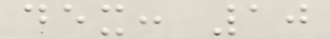dex: 10
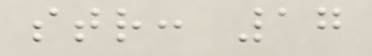str: 17
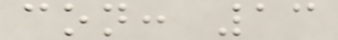con: 13
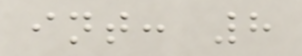int: 8
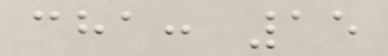cha: 15
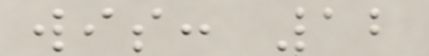wis: 12
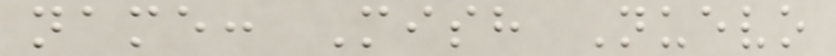name: Mish Nuevo
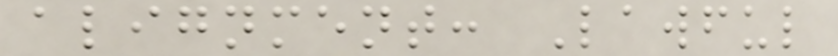alignment: Lawful
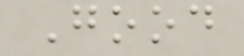Good
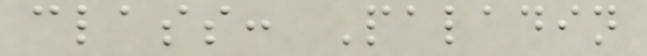class: Paladin
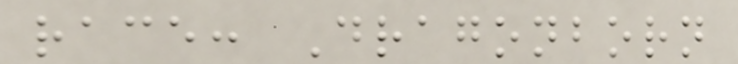race: Dragonborn
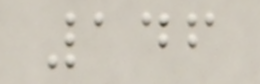146
